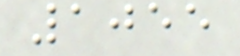1055
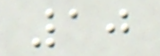10
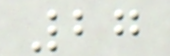27
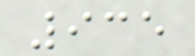935
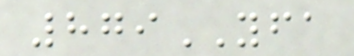879YFA
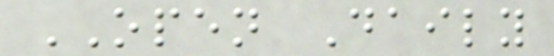OPEN Daily
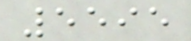5595
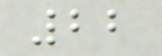22
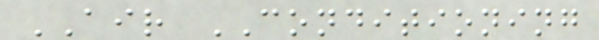AIR CONDITIONING
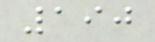190
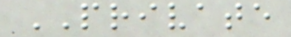PRIVATE
